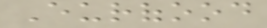Eurofood
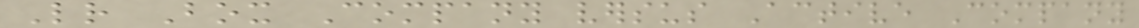Letter Box Company versus Active Company
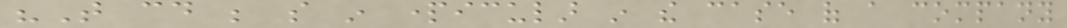"That could be so in particular in the case of a company
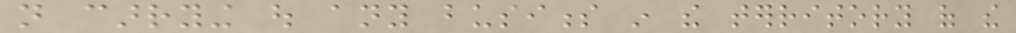not carrying out any business in the territory of the
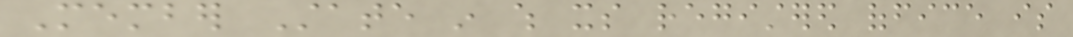Member State in which its registered office is
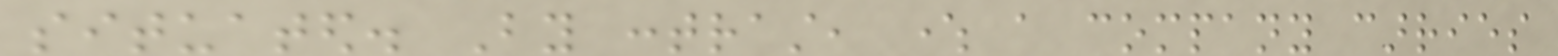situated. By contrast, where a company carries
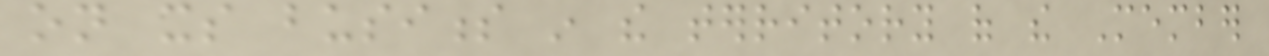on its business in the territory of the Member
